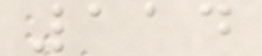114
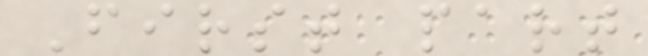First part
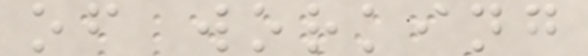of working
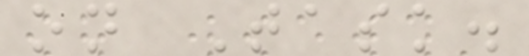on Task.
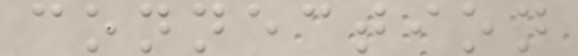connection
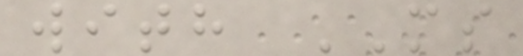with MS
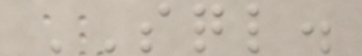SQL.
